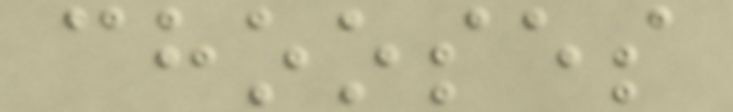chooses
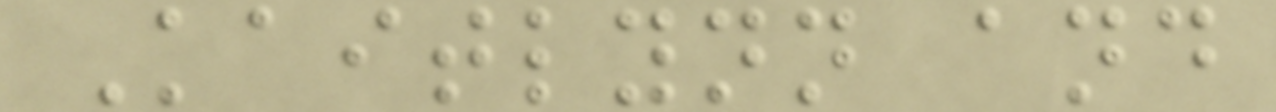Kaitlynn and
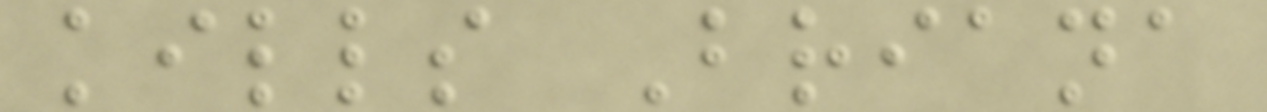kills Briana
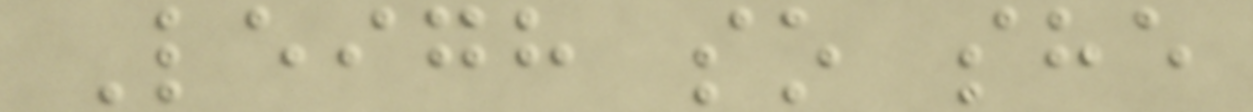Leigh so she
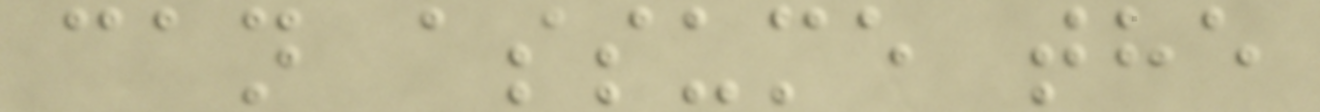can assume the
